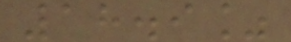18.9%
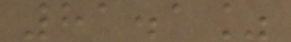81.1%
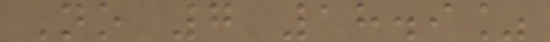No 7 18.9%
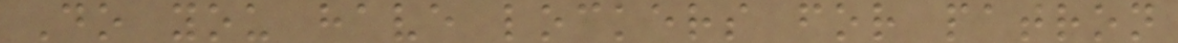Do you have lockers for patron
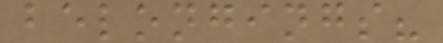belongings?
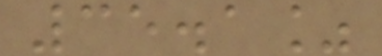35.1%
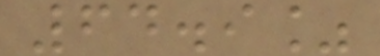64.9%
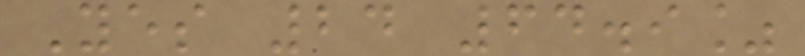Yes 24 64.9%
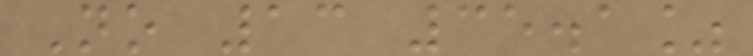No 13 35.1%
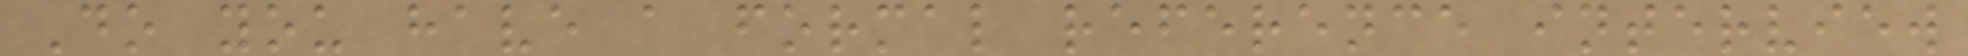Do you have a formal reference interview
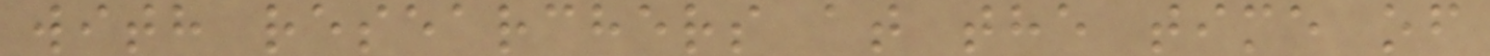with researchers at the time of
